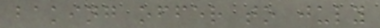baking offer to july
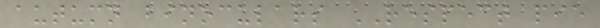autumn binoculars RESPECT pie
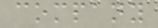company
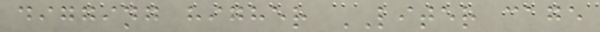digging higher LITER cage
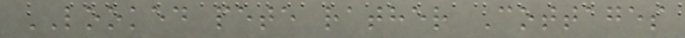LOOKED pete rather Cottages
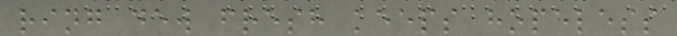ring dew fresh keeps hopeless
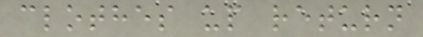clothes up return
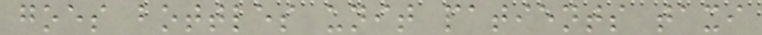goes bottles unit patients taxi
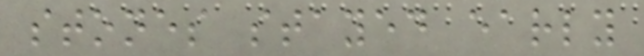stones stayed early
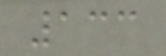133
